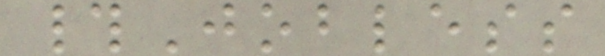#Jobless
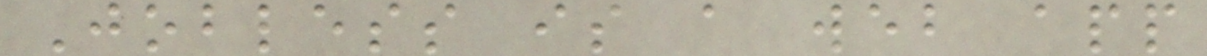Jobless is a web app
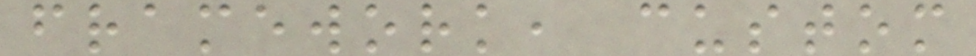framework, custom
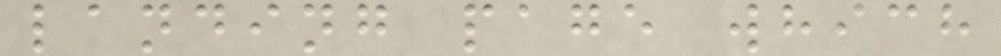landing page which
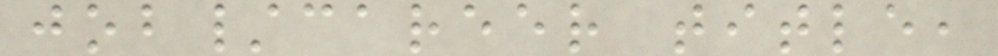job/career title,
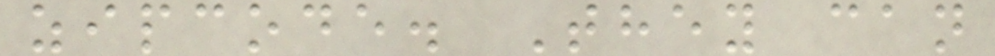zipcode. They can
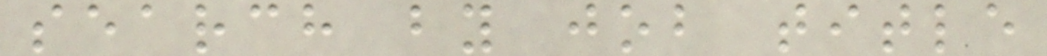search by job title
